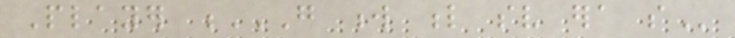Player G W L SV ERA SO
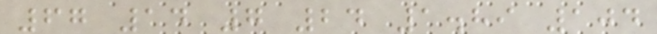67 14 7 24 1.89 104
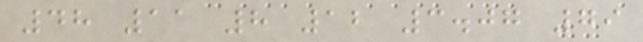48 11 8 12 3.07 79
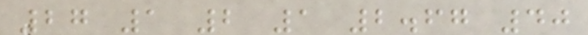27 1 2 1 2.67 40
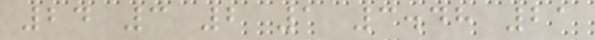24 3 2 1 3.48 21
